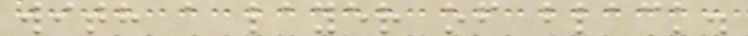with a layer of black.
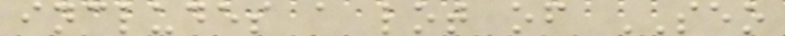includes a lot of SEO
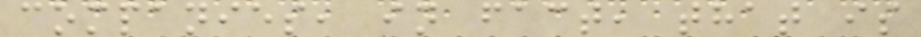companies, in fact, that is
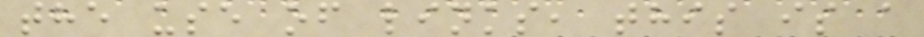the use of links, this is a
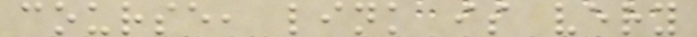course, link is very
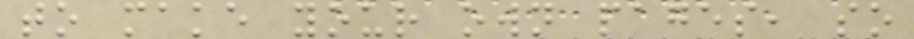to make your own pages, so
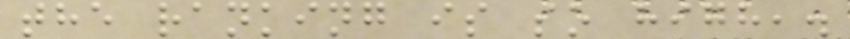the ranking is so high,.
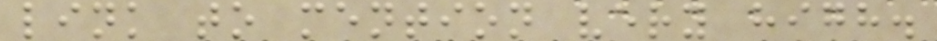link to mention very high.
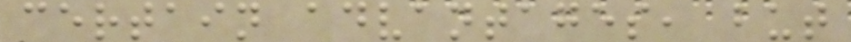certain advantages, but
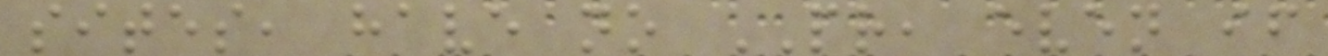sites, have no PR, even if
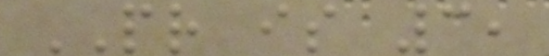PR is 3,
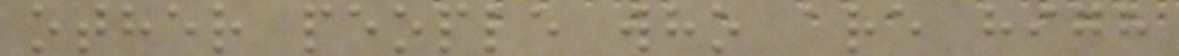other people who are high
